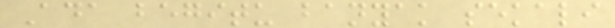Ada begitu banyak sekali
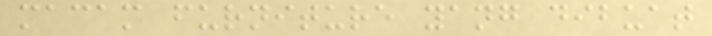macam furniture yang dibuat
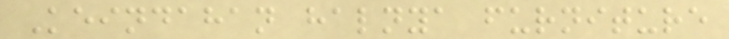Keindahan halnya furniture
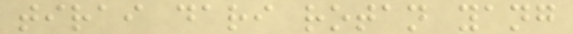tirai dari rotan yang
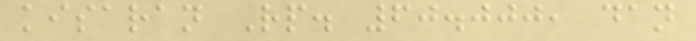kisaran Rp. 60.000, dan
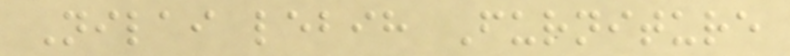Nilai lebih Furniture
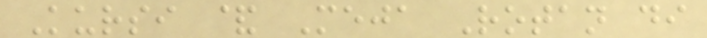Kursi & Meja Rotan di
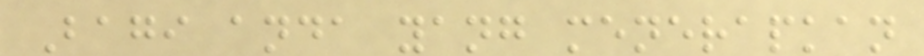Bagi anda yang menerapkan
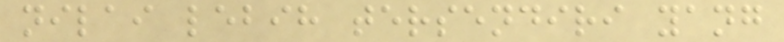nilai lebih tersendiri yang
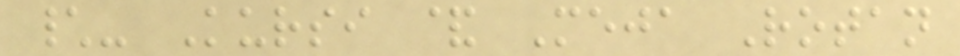\- Kursi & Meja Rotan
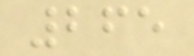265
